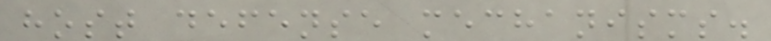host defense mechanisms.
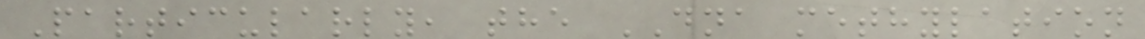Particularly, the DNA methylation
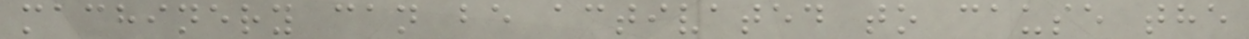machinery can be activated to cause the
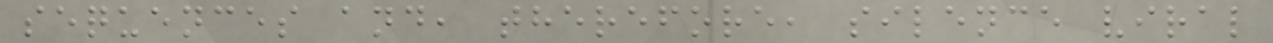sequences and, therefore, silence viral
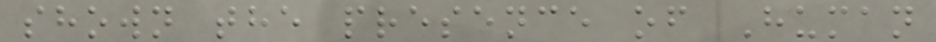shown the presence of Human
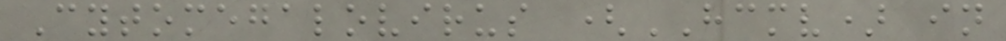Cytomegalovirus (HCMV) in
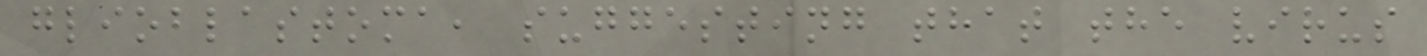glioblastoma, suggesting that the virus
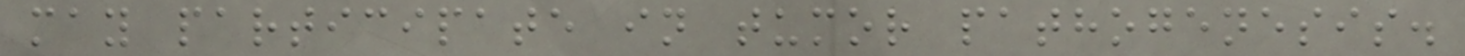may participate in tumor pathogenesis.
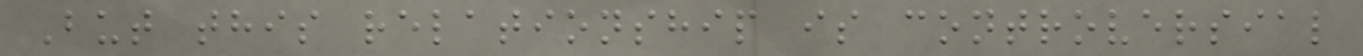But this relationship is controversial
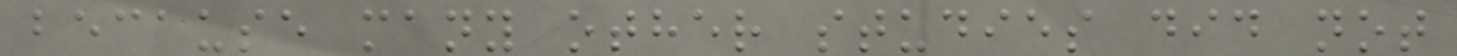because many other studies did not
